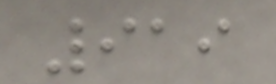919
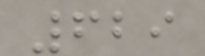629
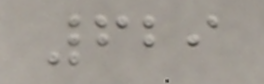629
